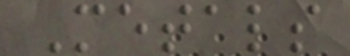Metals
